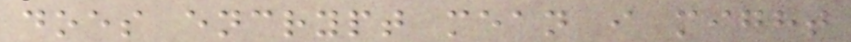does encrypt mean i might
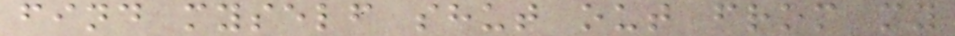find myself shut out from my
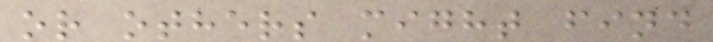or others might find
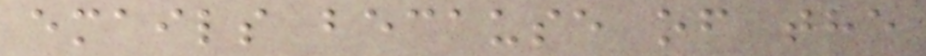emails because of the
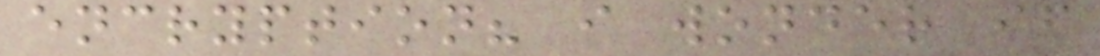encryption? i wonder if
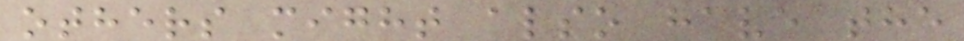others might also have the
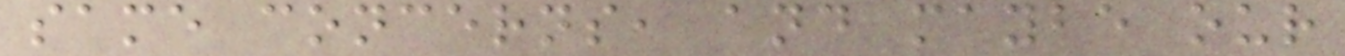same concerns, and maybe our
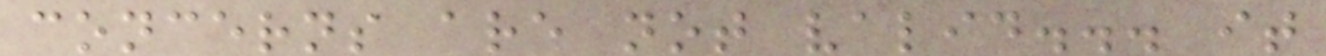concerns are not valid... it
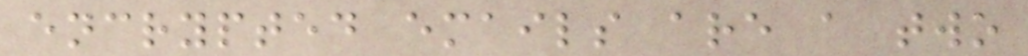encrypted emails are a two
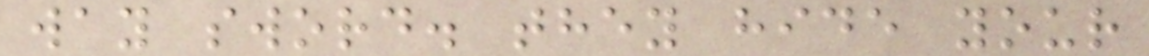way sword. they hide your
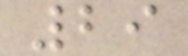29
